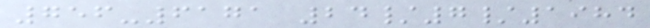756-6171 24/7/1984
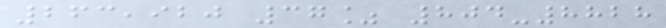263,920 37% 804-8828
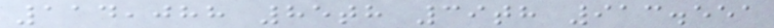114,088 85th 39th 913.551
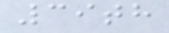39th
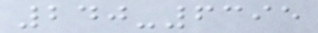240-6395
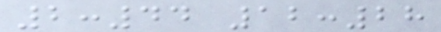2:44 12:28
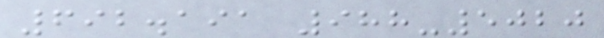692.191 988-5020
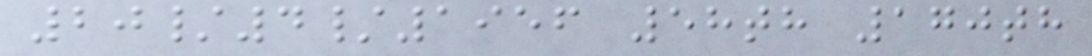20/4/1956 58th 170th
